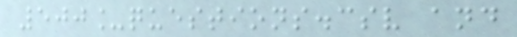500_questions.csv and
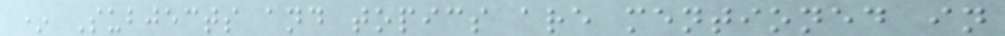* Subjects and topics are mentioned in
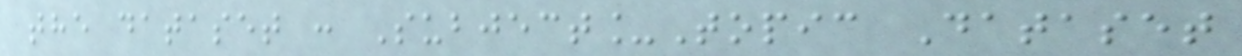the dataset : Subject_Topic Dataset
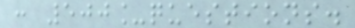: 500_questions.
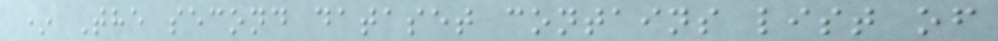* The second dataset contains list of
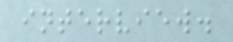interview.
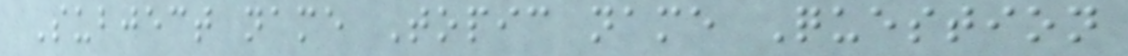Subject name Topic name Question
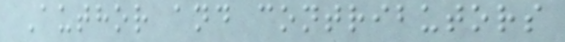Author and contributors
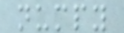numpy
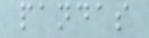pandas
